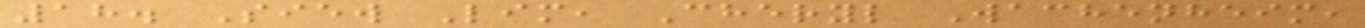18. Siew Lim, Cheryl Wachenheim,
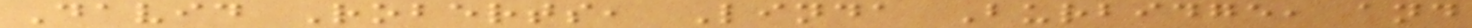David Roberts, Linda Burbidge, and
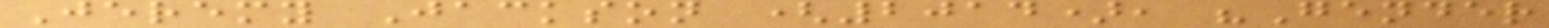Jeremy Jackson (2014), "Gender
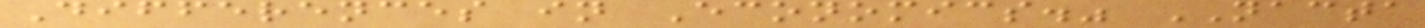Differences in Economics." NACTA
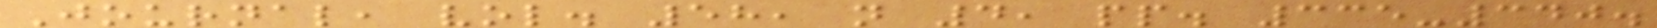Journal, vol. 58, n 4, pp. 335-340.
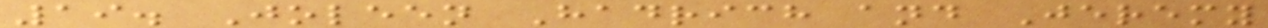19. Joleen Hadrich and Jeremy
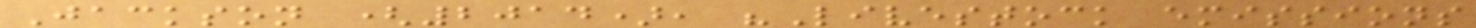Jackson (2014), "Livestock emissions
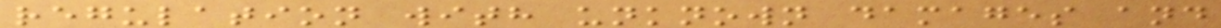regulation with unknown damages and
